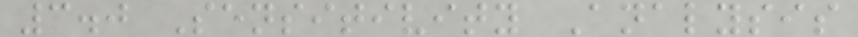3.0 Sensitivity Analysis
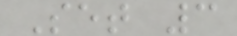Set 3
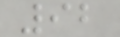92
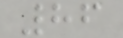86
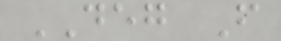DEG F
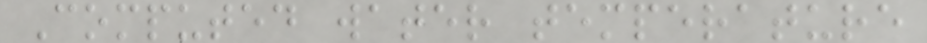Computed water temperature
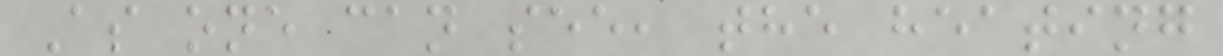As one can see, the heating
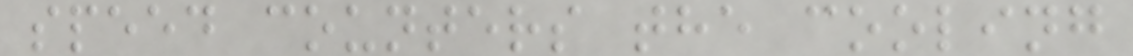speed counters the cooling
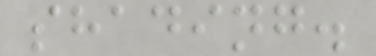shading.
